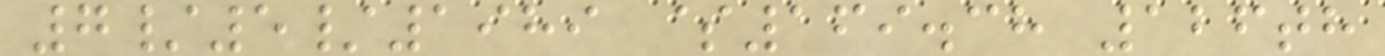7/5/1989 $169.38 126th
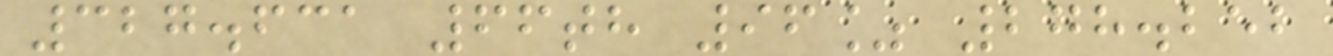327.631 66th 96% 278.252
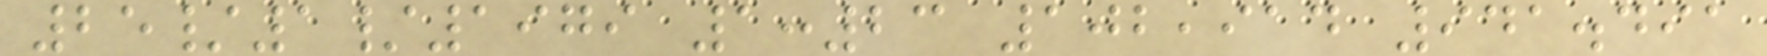25/1/1979 1:23 102,914 941.491
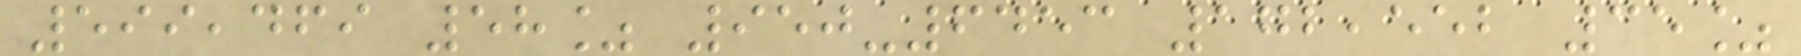599,469 58% 950-6453 172,552 35%
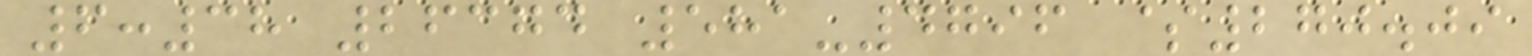6:38 26374 581-4796 $270.09
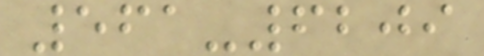561-6209
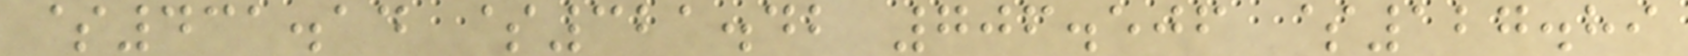$431.14 $321.42 706.506 $127.89
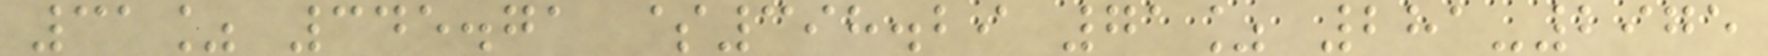31% 345.71 $398.29 71% 281-2975
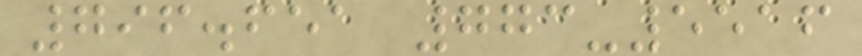796.651 773-5516
